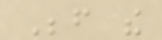Before the
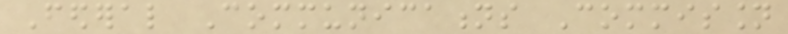Federal Communications Commission
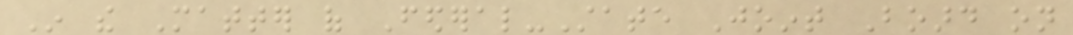In the Matter of Federal-State Joint Board on
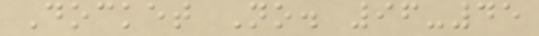Docket No. 96-45
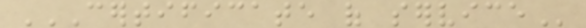CERTIFICATE OF SERVICE
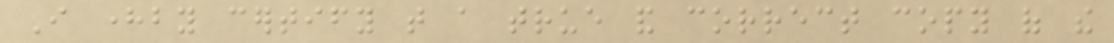I hereby certify that a true and correct copy of the
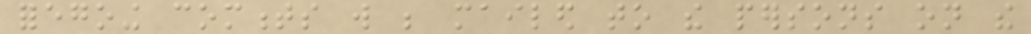foregoing comments will be mailed to the persons on the
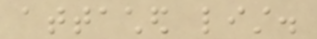attached list.
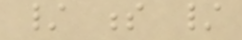/ s /
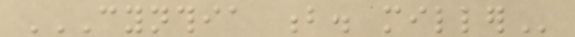CYNTHIA B. MILLER
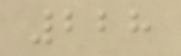228
